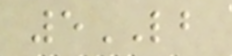5LB
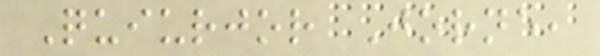Quiurjor Jorne,
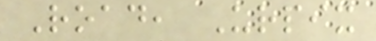Road, Urpix
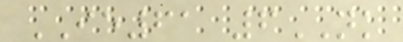IE61 6NK
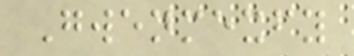Gwenmexfy
